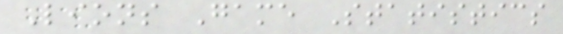Lions Game Statistics
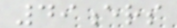49ers
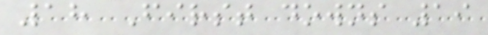18 First downs 19
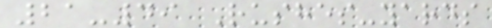21-49 Rushes-yards
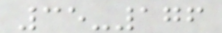35-176
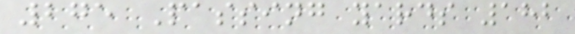275 Passing yards 182
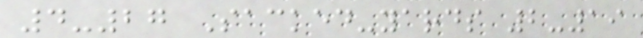4-27 Sacked-yards 2-19
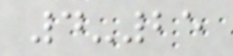4-25
